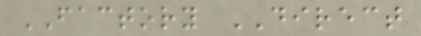FACTORY DIRECT
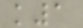k1
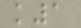k1
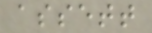assett
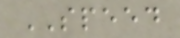SPEED
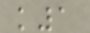k1
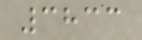3833
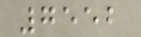7552
